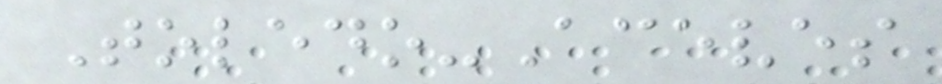Toledo-Aceves
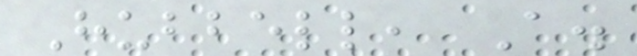Hubbell, A.
